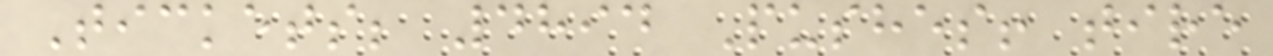Tickets; 4894 Pushes! tire
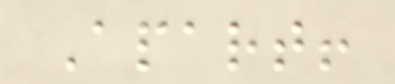Apart!
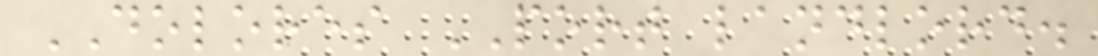DOLORES PORT landlord.
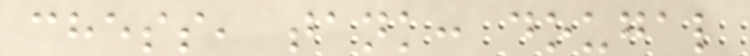chess, tank: dougal
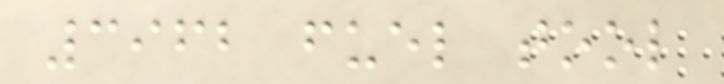3962 fuel tool
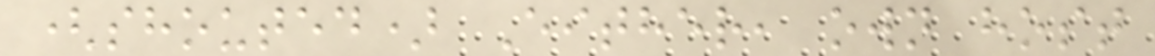(shouted) Either, own host
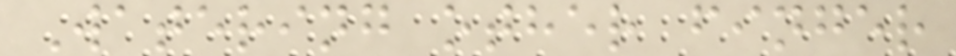Watering other finger
